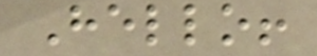Hello!
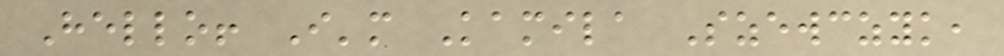Hello! I'm Kamila Szewczyk,
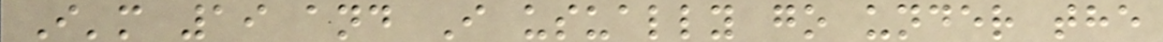I'm 19 and I usually go under the
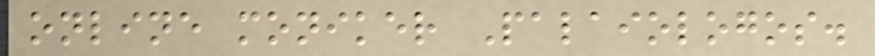online moniker Palaiologos.
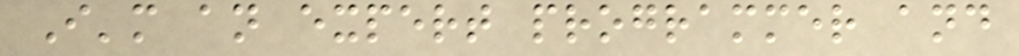I'm an expert programmer and
